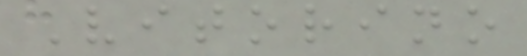Vitorino
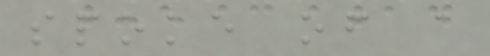spoke of a
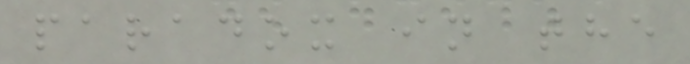paradox in the
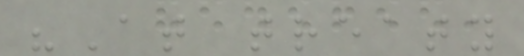"At treaty
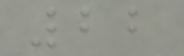22
